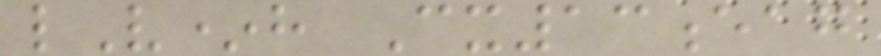lV*h Cx13eag
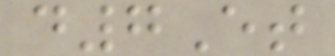d7Et
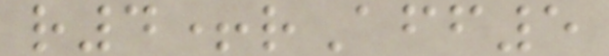r4+rAff5
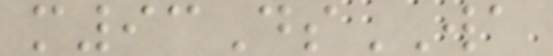m93DsWA
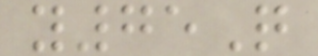y75Q
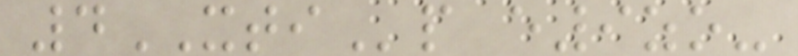4XTIp e9zo-
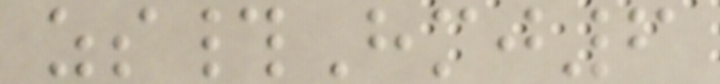zs#Hmj6
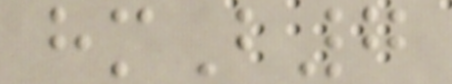hmB7
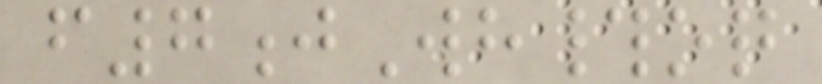f7jWh#oq
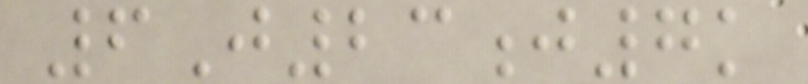6J23j7k
